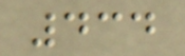434
